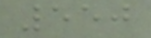550
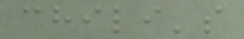chili's
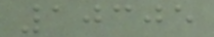10305
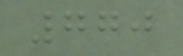770
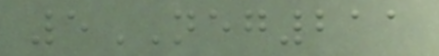5NEG211
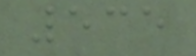535
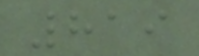819
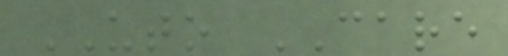UTO CARE
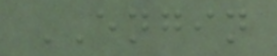ENGIN
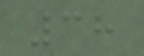38
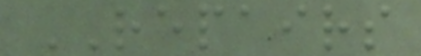REPAIRS
